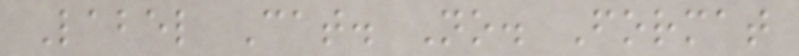Label Cat. No. Format
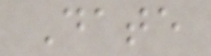Date
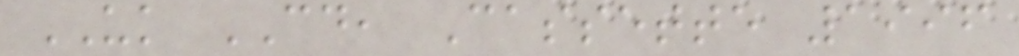UK CD, Cassette 1996
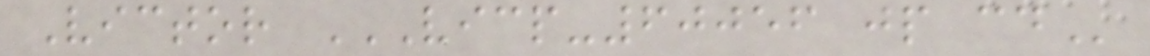Victor VICP-60056 JP CD
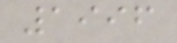1996
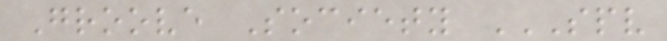Groove Society SPV
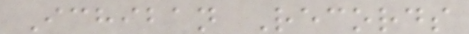Ichiban Records
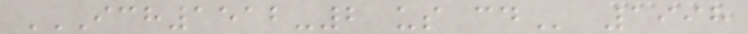ICH1512-2 US CD 1998
